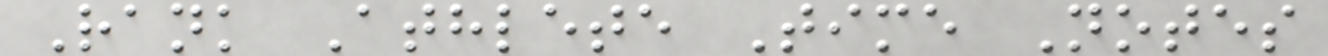Rank Athlete Time Notes
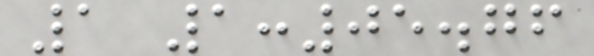1 1:05.76
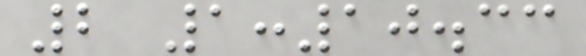2 1:10.33
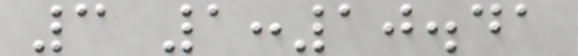3 1:10.41
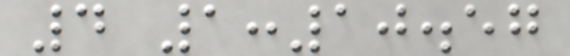4 1:10.57
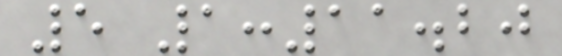5 1:11.20
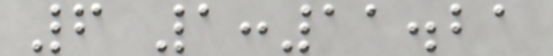6 1:11.21
